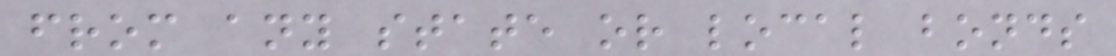from any state or local bonds
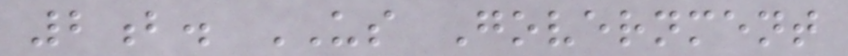2b. US Government
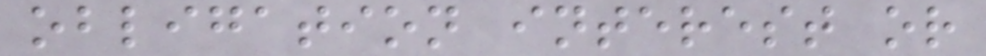obligation interest or
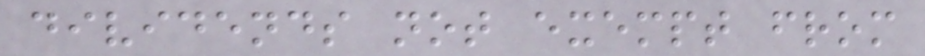dividends not exempt from
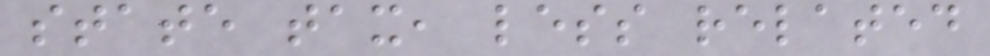state tax, less related
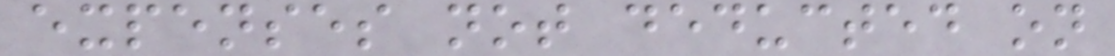expenses not deducted on
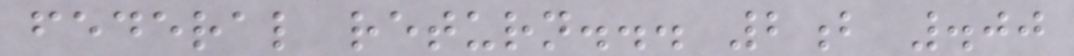federal return... 2b .00
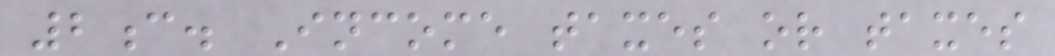2c. Income taxes or taxes
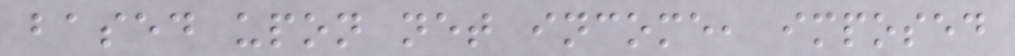based upon net income, imposed
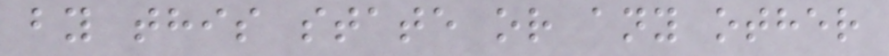by this state or any other
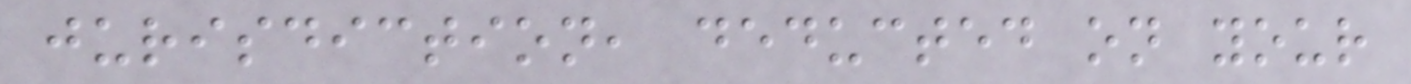jurisdiction, deducted on your
